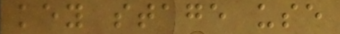key stage use
